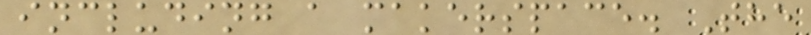including a makerspace. The
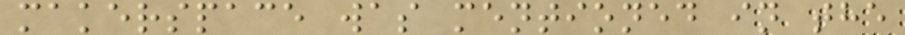makerspace was mentioned in the
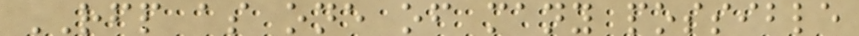RFP as one of many possible
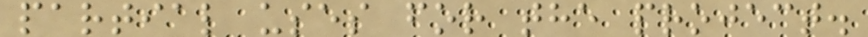partial uses for the project.
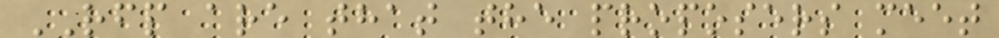RFP are that the proposers meet
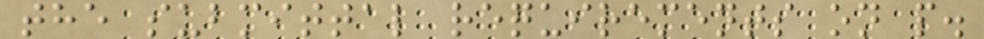the submittal requirements on p.
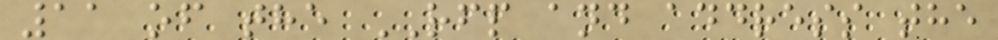11 of the RFP and address the
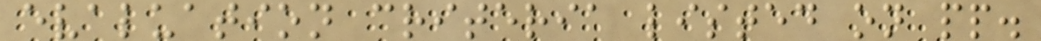evaluation criteria listed on pp.
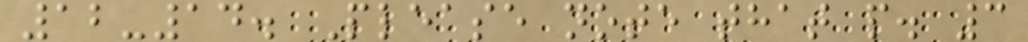12-14. Please note that p. 3
